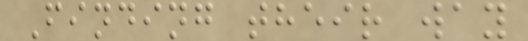Finding their way
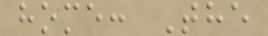home: The
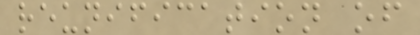reunification of
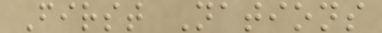First Nations
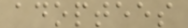adoptees
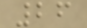26
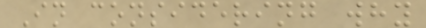In considering why
